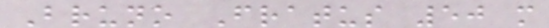Bruno Fratus 50 m
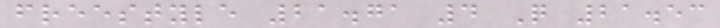freestyle 21.71 4 Q 21.53
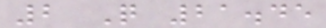2 Q 21.45
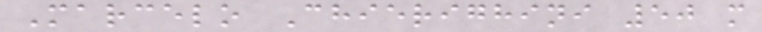Marcelo Chierighini 50 m
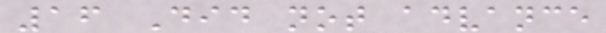16 Did not advance
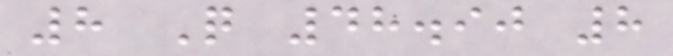8 Q 48.90 8
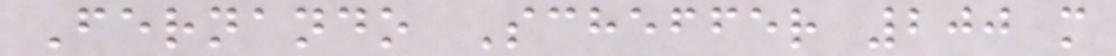Fernando Scheffer 200 m
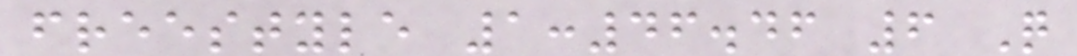freestyle 1:46.46 6 Q
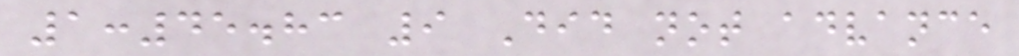1:45.83 9 Did not advance
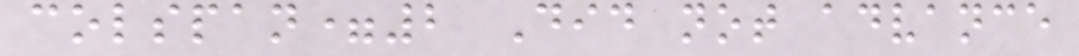colspan=2 Did not advance
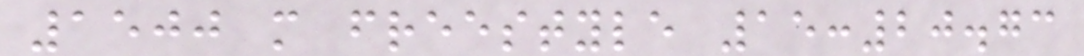1500 m freestyle 15:20.73
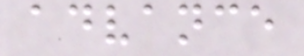advance
